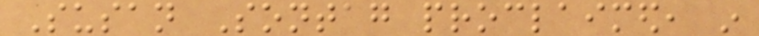Susan Sontag proclaimed, in
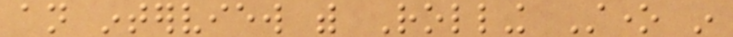an interview with Rolling Stone in
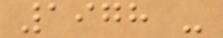1978 -
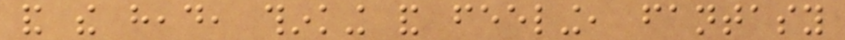and the head, thinking and feeling, fantasy
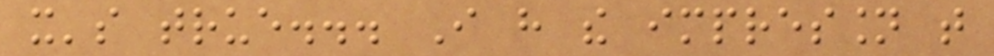it's true... I have the impression that
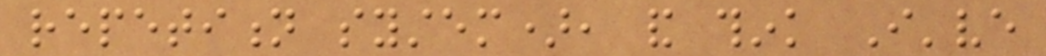repetition system), and think I've
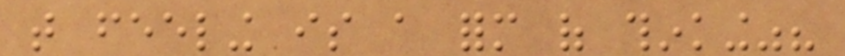that feeling is a form of thinking"?
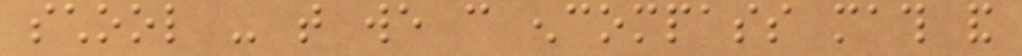school - that we can encompass math and
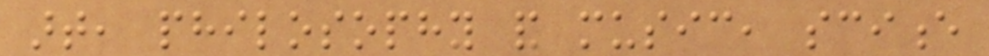art, philosophy and music, science
